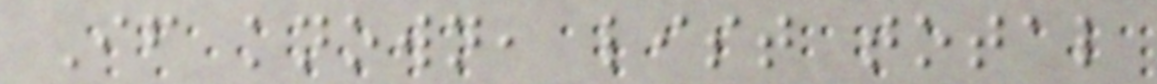If known, list total
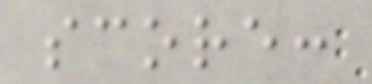score:
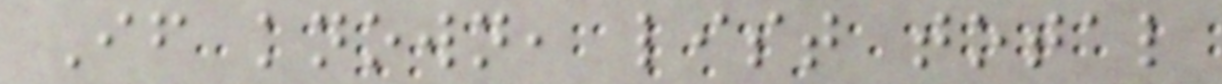If known, list total
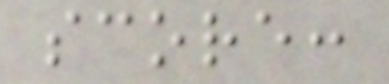score:
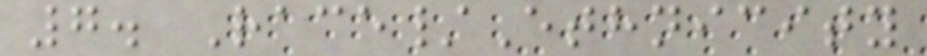7. Race/Ethnicity
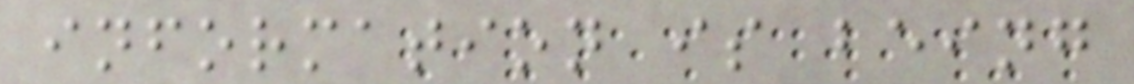information is being
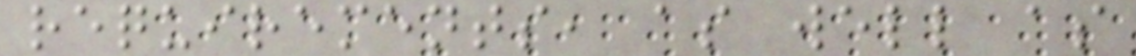requirements, as well as
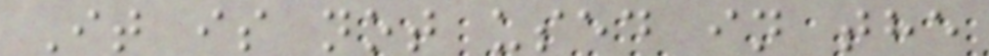It is not used in the
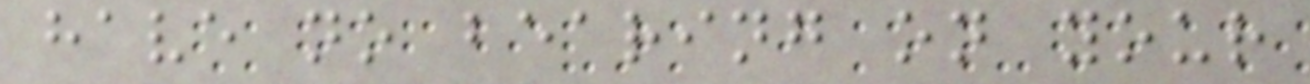have no bearing on your
